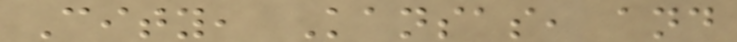City, Kansas, and
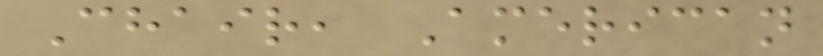Chair, American
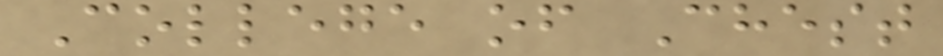College of Chest
